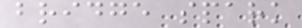bridge spark
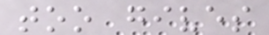too gives
